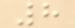8
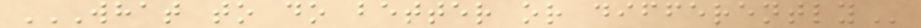WHAT TO DO BETTER OR DIFFERENTLY
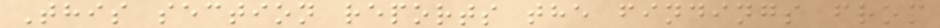This section reports the findings from
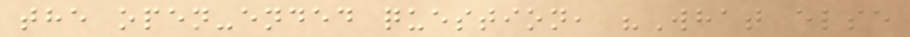the open-ended question, "What else
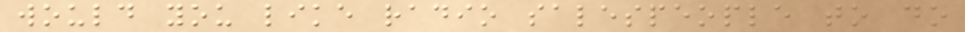would you like radio salespeople to do
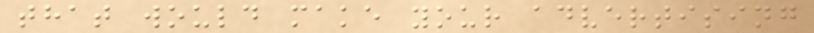that would make your advertising
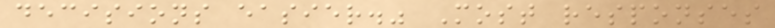decisions easier." Most responses
